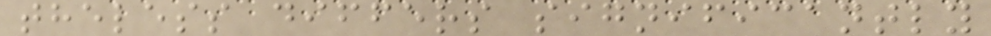theless differs significantly
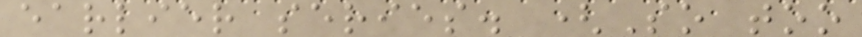earlier series. (So too
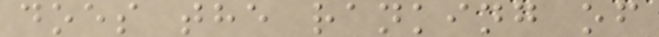does the ranking of
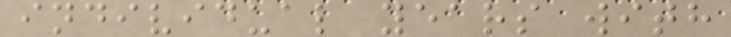individual years with
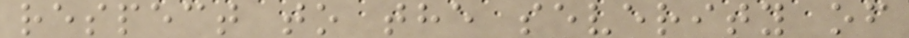respect to the severity of
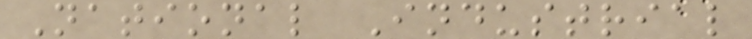National Industrial
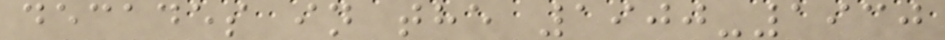decades in the 1900-1930
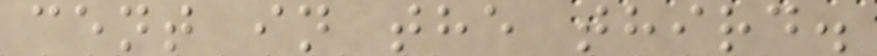cent in the third.
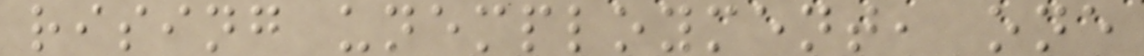rising unemployment, one
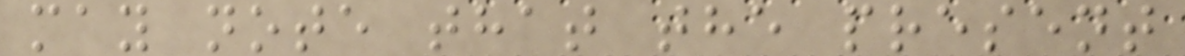may note that the present
